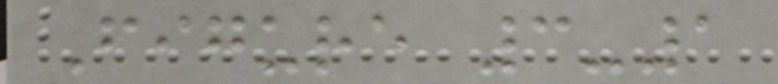Figure 3-1
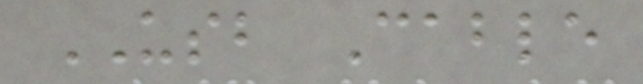USB Cable
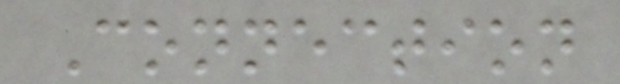Connection
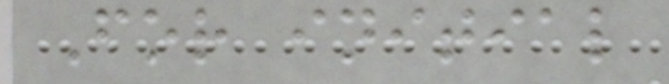For initial
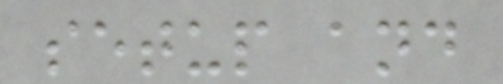setup and
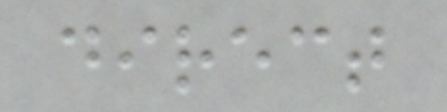direct
